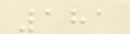181
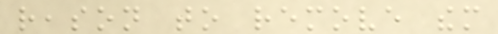reason to remove them
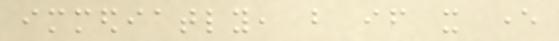immediatly, but if it ever
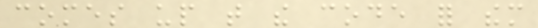comes up that the code for them
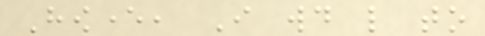However, I would like to
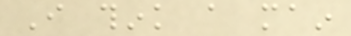I think a main
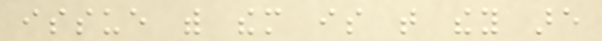issue with them is that they are
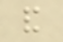and
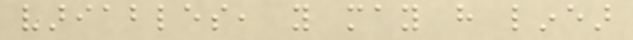variables, you may have linear
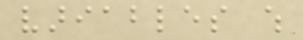variables which
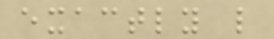exactly like
